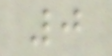0
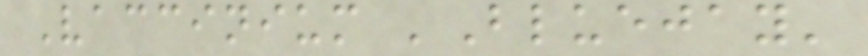Vaccinium 'Bluejay'
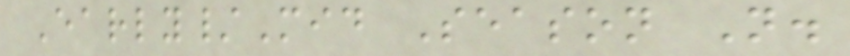Early/Mid Season N.
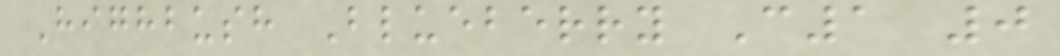Highbush Blueberry C1 0
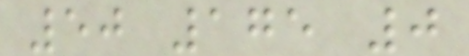50 175 0
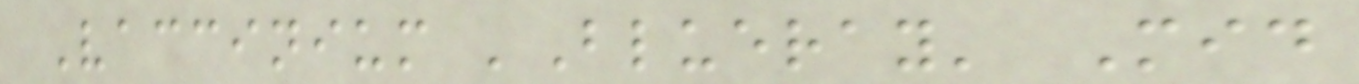Vaccinium 'Blueray' Mid
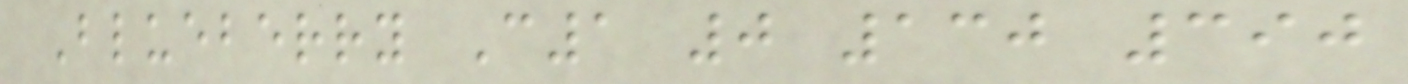Blueberry C1 0 130 390
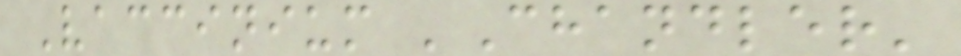Vaccinium 'Chandler'
